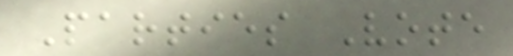Parties Vote
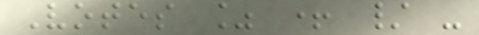Votes % + / -
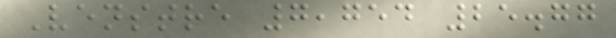Venstre 7,754 25.77
